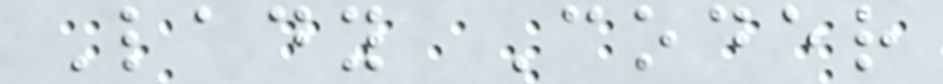Lady Coder
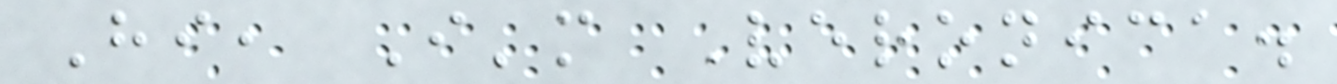Hi, I'm Veronica.
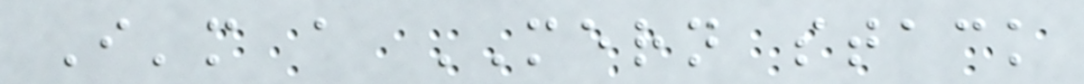I'm a MERN stack
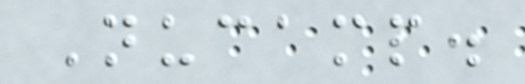Nucamp.
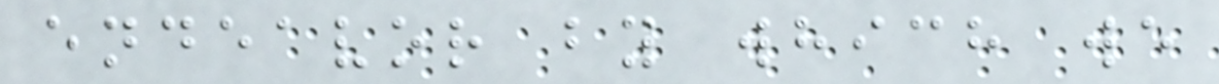endeavor by which we
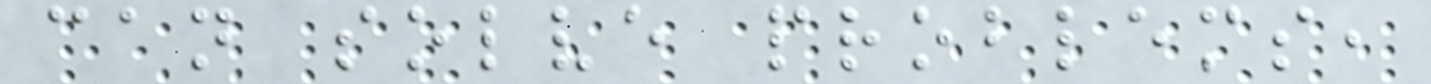can solve problems,
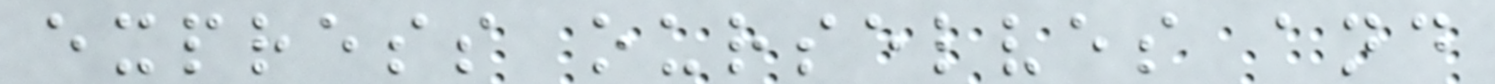express ourselves and
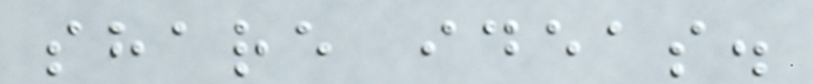share ideas.
